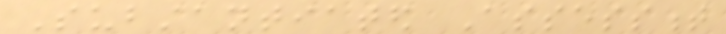Substantiated Assessment
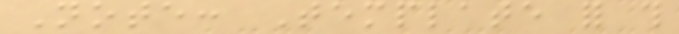Note: Template for this
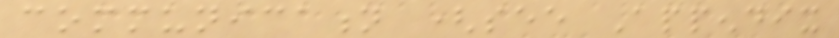communication (see Appendix
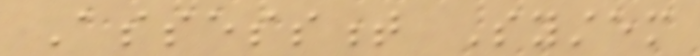Assessment System
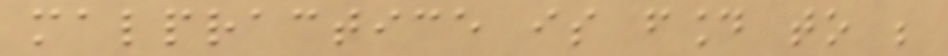malpractice is found to be
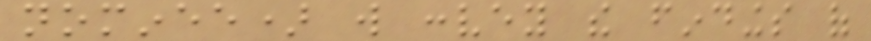nominee) will convey the findings of
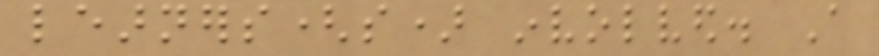learners(s) involved. A
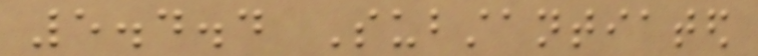5.4.4 Substantiated
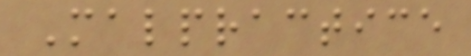Malpractice
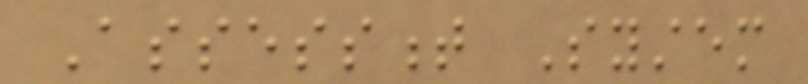Assessment System
